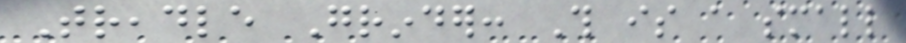Treadle Grinder: This is a small
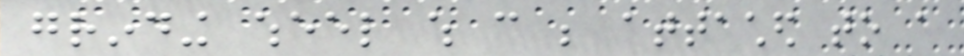grinding wheel which can be attached to a
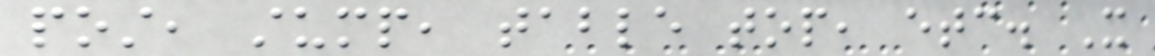post, stump, table top, etc. It
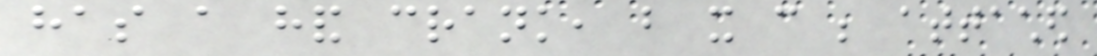has a hand crank, but it can be attached
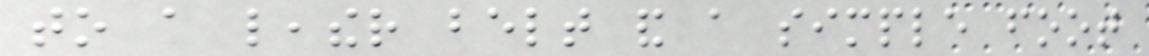to a leather belt and a simple foot
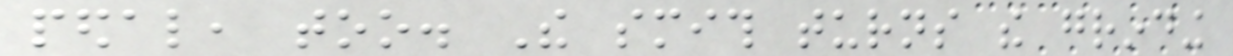pedal, too. The smith turns the grinding
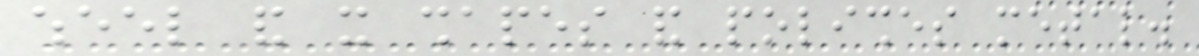wheel and it shapes and polishes metal.
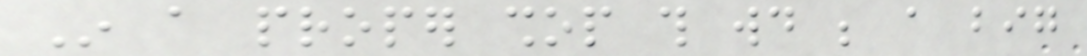In a proper shop this would be a big
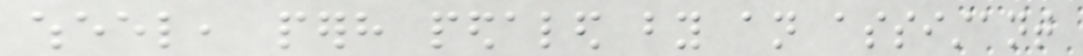wheel, perhaps pedaled by an assistant
